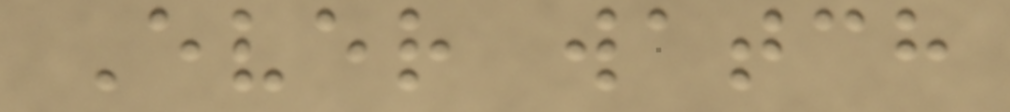Ever watch
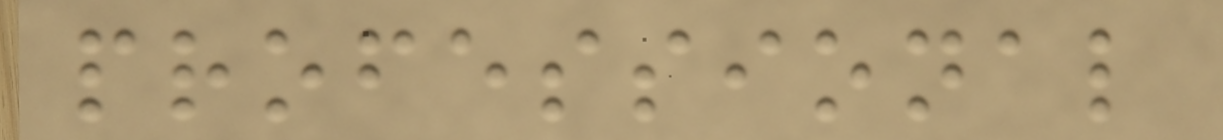professional
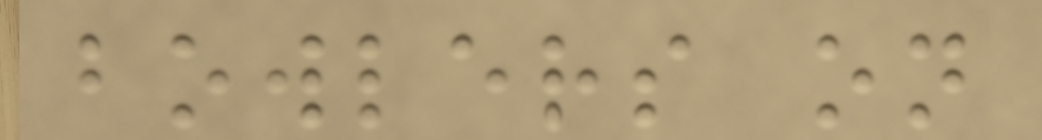bowlers on
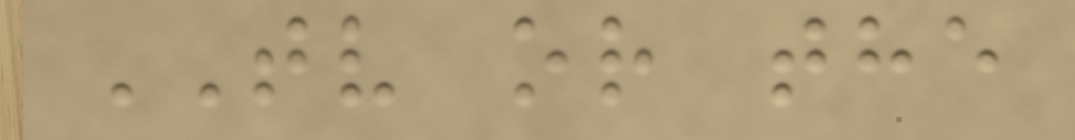TV or the
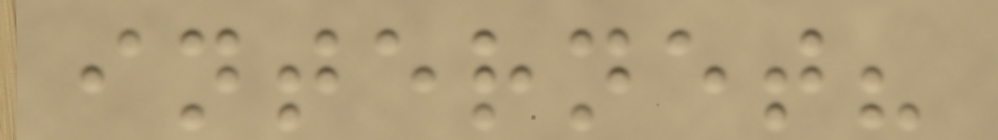internet?
